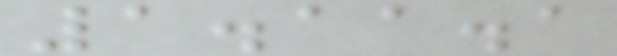1.11.1
